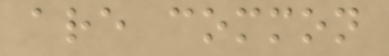are common
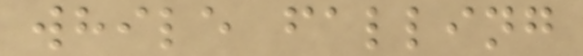while falling
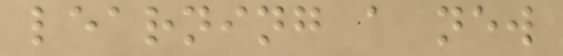learning a new
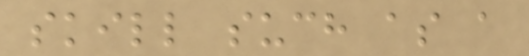skill such as a
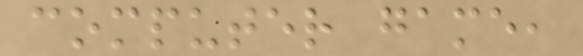computer game,
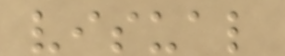visual
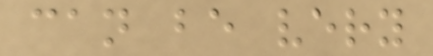can be very
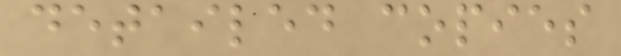detailed copies
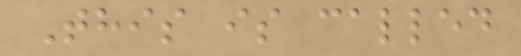This is called
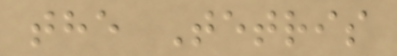the Tetris
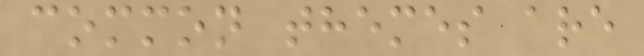common themes are
